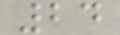24
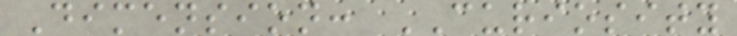Dimension: CURIOSITY
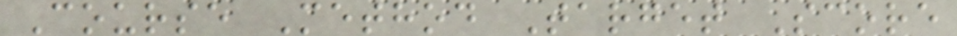Course Method Target Score
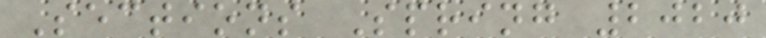Sections Spring 2020
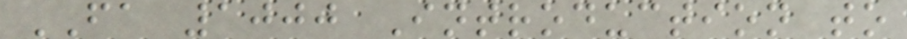FA 1000 Introduction to
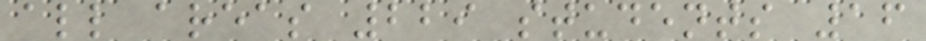all areas 229 students 16
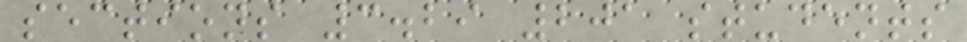sections 3.29 201 students
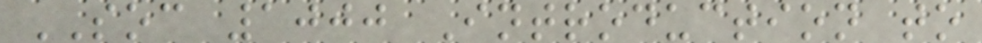SOC 1000 Introduction to
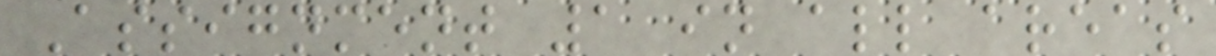Assignment 1 in all areas
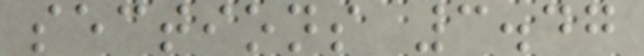sections 3.47
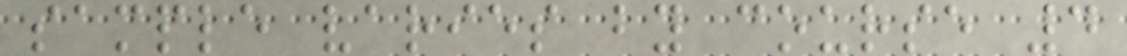sample varies by course 4
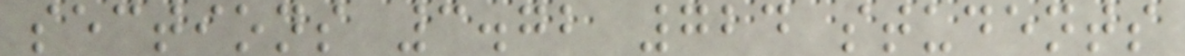sections 3.72 724 students
